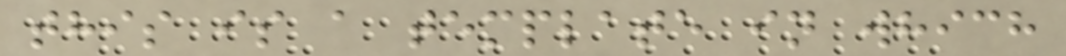this is a template in which
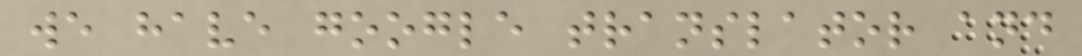we have google translator and
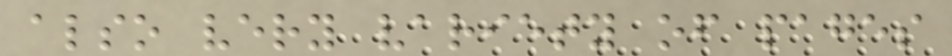also very variety of pages
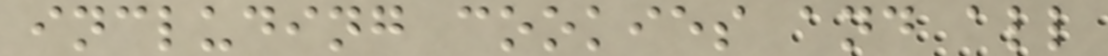including cookies and all
